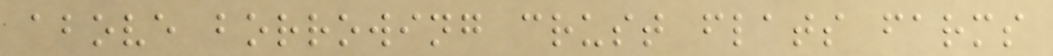above borrowing crust flats farms
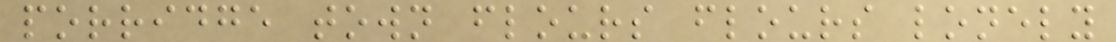porridge town flours flours lonely
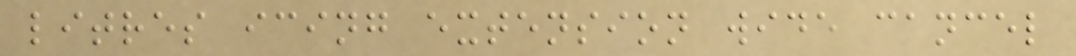litres icing extension wide cancel
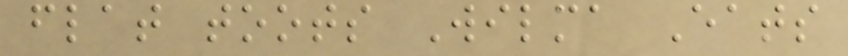flat toots Wilma Eats
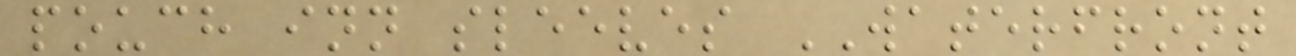pouch inn sleeves WATERFRONT
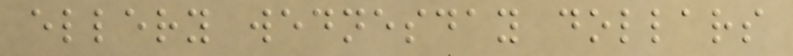ellery wednesday dollars
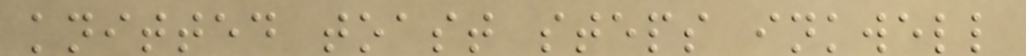knitted toast steps inkwell
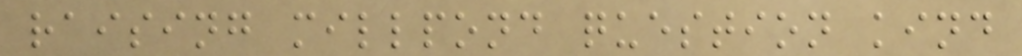raising millpond question kind
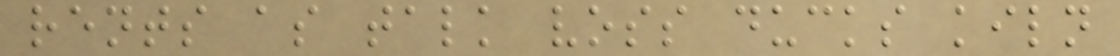rents as talk voss ducks kiln
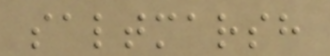saltmarsh
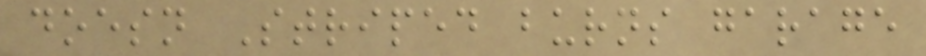doesn Striped burns garage
